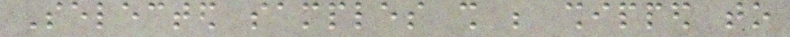Selected samples shall be shipped to
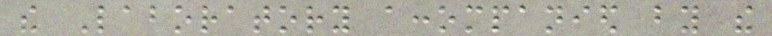the Laboratory accompanied by the
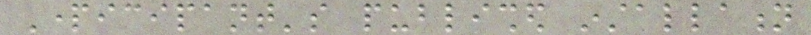Participant's published installation
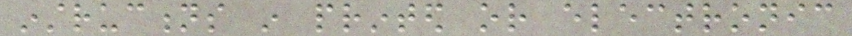instructions in printed or electronic
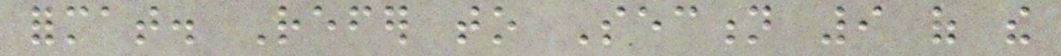format. Refer to Section 9 of the
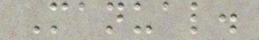Manual.
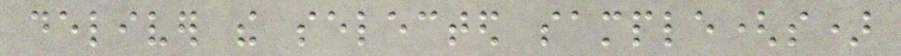deliver the selected sample(s)
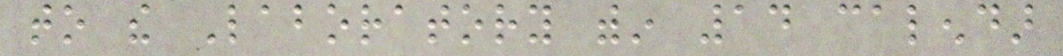to the Laboratory within 14 calendar
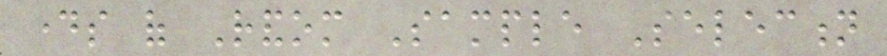days of Random Sample Selection
